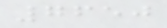7650
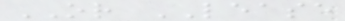OR LEASE
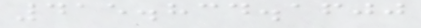415.834.1600
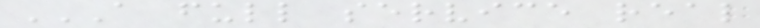A FULL SERVICE REAL
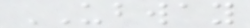UBWAY
